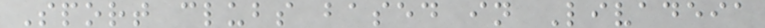Sport clubs based in Livadeia
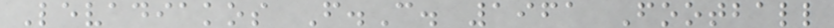Levadiakos F.C. 1961 Football
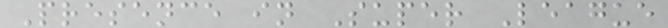Presence in Super League
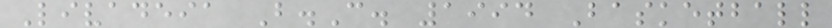Livadeia B.C. 1994 Basketball
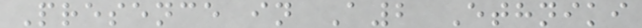Presence in A2 Ethniki
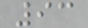93
